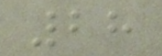28
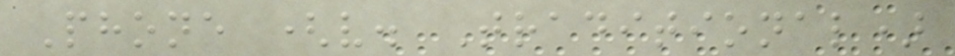Phone (v. Traditional)
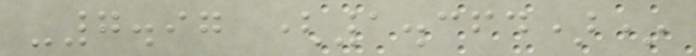-7.97 (1.364)*
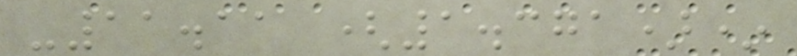-11.11 (1.371)*
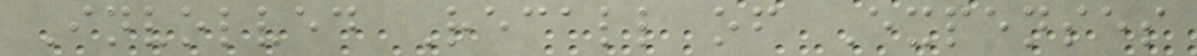Involved Recall of Expenses
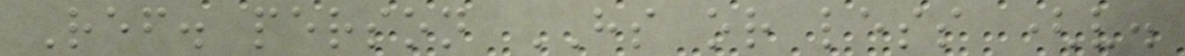Ref. person HS or less (v.
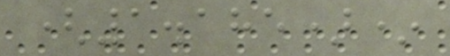(1.185)*
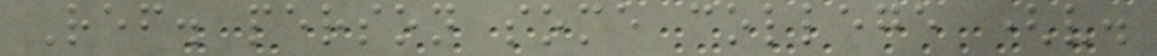Ref. person some college (v.
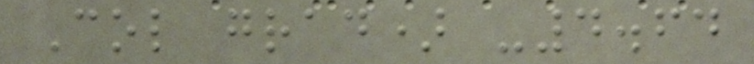Col grad) -4.64
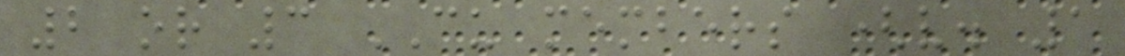2 or 3 CU members (v. 1
